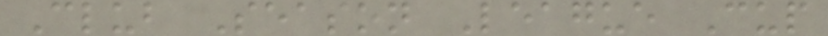Club Season League Cup
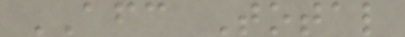AFC Total
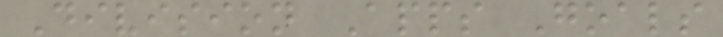Division Apps Goals
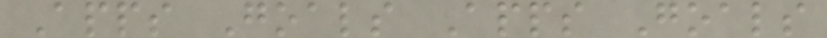Apps Goals Apps Goals
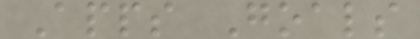Apps Goals
